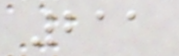211
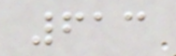613
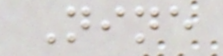Nine
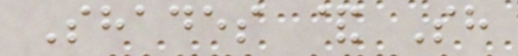Shades & Sh
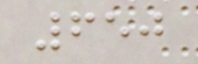650
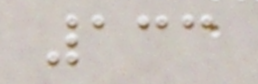133
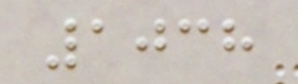1038
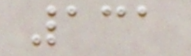131
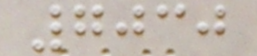7030
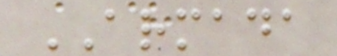ARMADA
